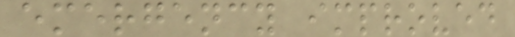emergency improved
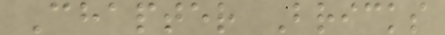Chapter Bricks
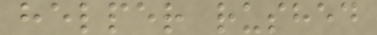helper rushed
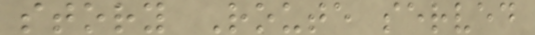story Route served
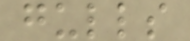gulls
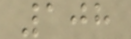108
